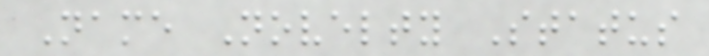Name Novelty Status
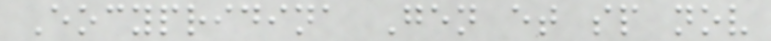Eocypridina Gen et sp nov
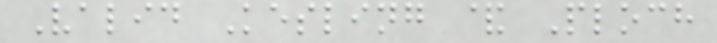Valid Kesling & Ploch
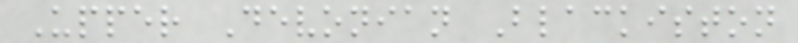Upper Devonian Blackiston
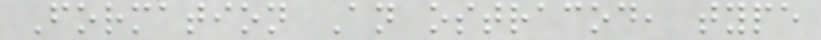Formation An ostracod, type
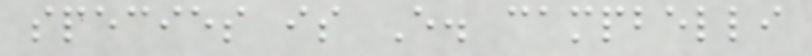species is E. campbelli
